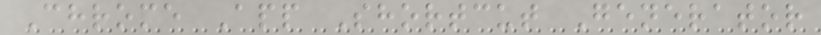Chrome App Shortcut Generator
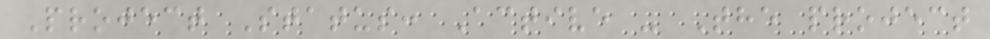Project Status: Active - The project
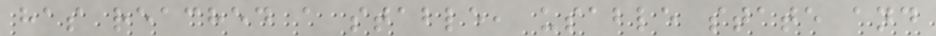has reached a stable, usable state and
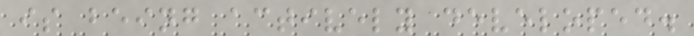is being actively developed.
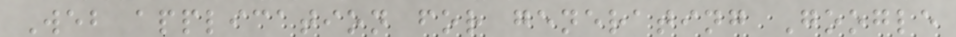Web application for generating Google
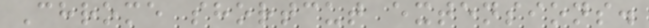Chrome shortcut extensions.
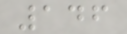146
